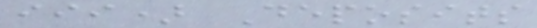iii) Deposits
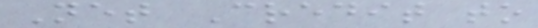Net Credit to
